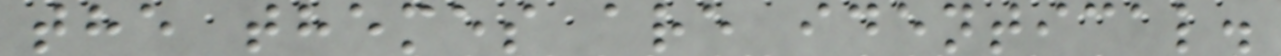the themes are identical.
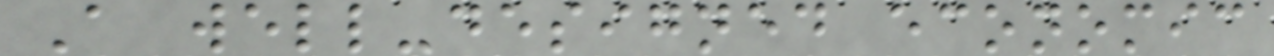A well-designed economic
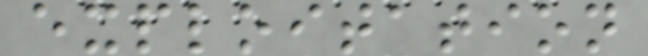exploitation
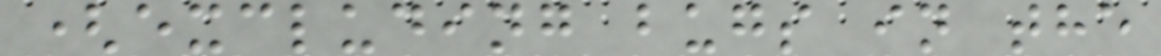(excluding bugs in the
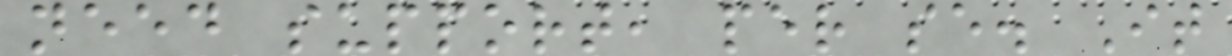need support, per se. It
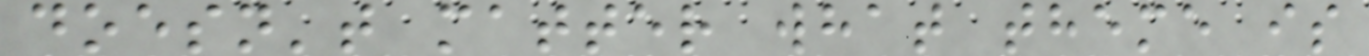doesn't matter what theme is
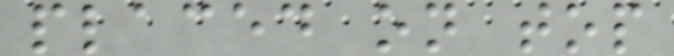placed on top
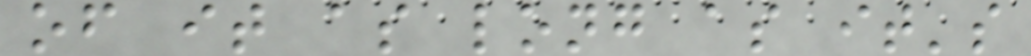of it as long as it's
